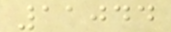11044
